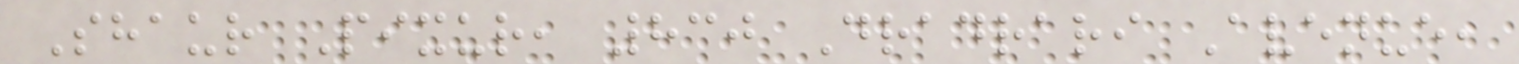Shaur Pixur, 830 Dradrari Avenue,
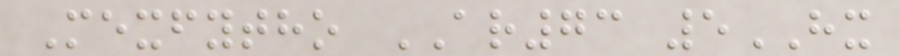Mexfytho AR73 5HX
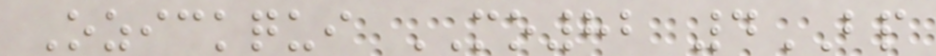Ozickqui MO82 4BP
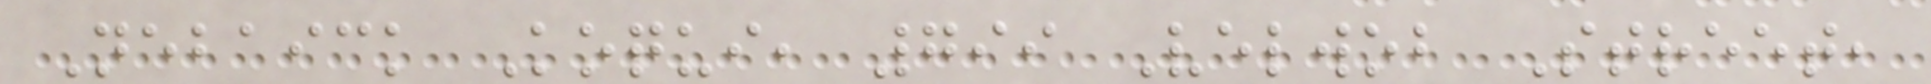Nebaick Koqui, 799 Velwob Street,
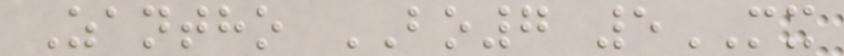Zantho BO7 5MX
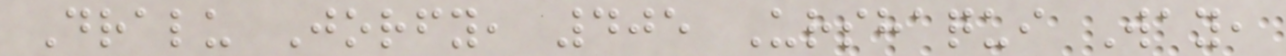Dralu Jorfy, 405 Urshaqui Way,
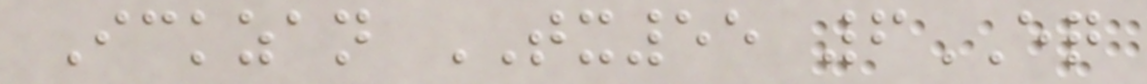Ickzan TX55 6EQ
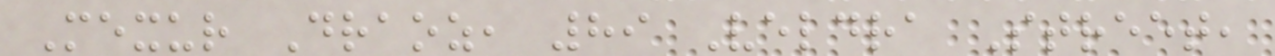Mexur Draoz, 89 Veldra Street,
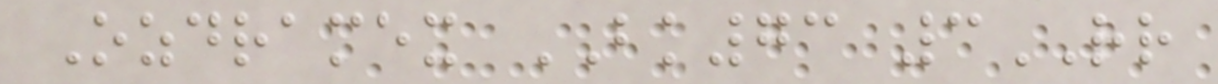Ozdramex BK73 3RR
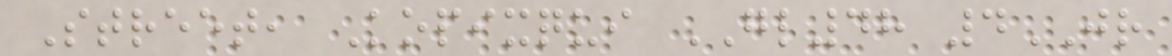Street, Kopixqui GL48 4JR
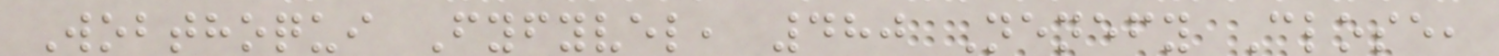Wobthoqui Fyfyvel, 480 Nenefy Close,
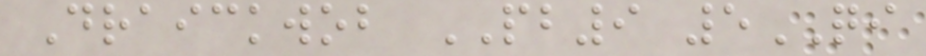Draickwob PB9 5QI
